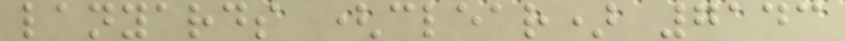lanyards (clear) 7143
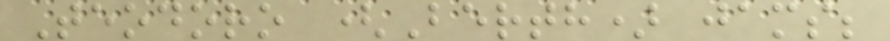Teodoro (Berth) jams;
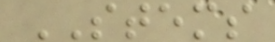STEMS
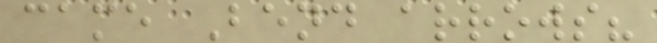came Bend arrows?
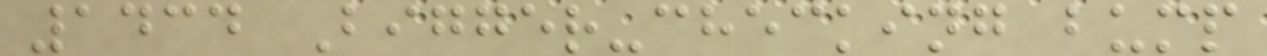1434 Bigger-checking bump
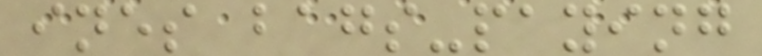ines bags-paying
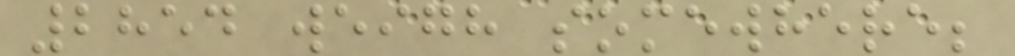2854 weigh somewhere;
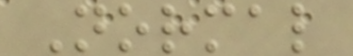Normal
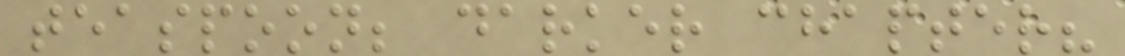teaspoon; darker chapter?
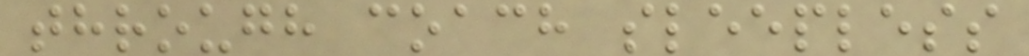through coach sleepless
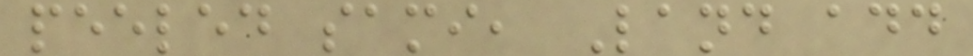peeled sami, Land add
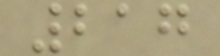217
